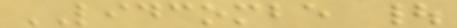LIDCOMBE |
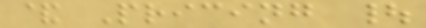& Pricing |
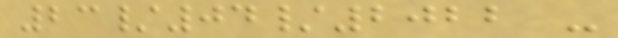23/04/2022 -
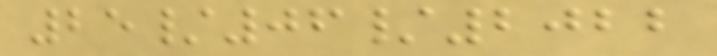25/06/2022
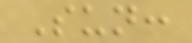Sun:
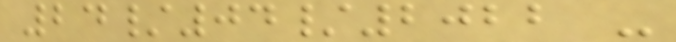24/04/2022 -
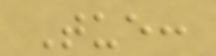Tue:
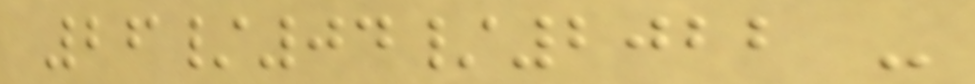26/04/2022 -
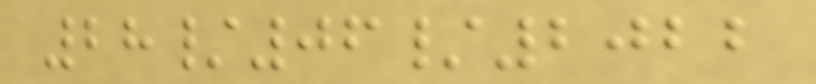28/06/2022
